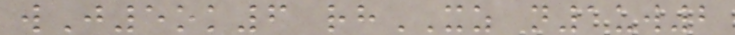wJ5ok6 rhXZ n1uw2
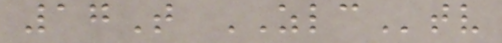17T ZLCtv
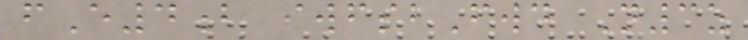fE4b iwfsbFwd N3z
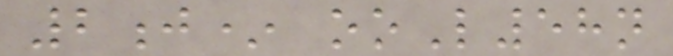2j* ooL58n
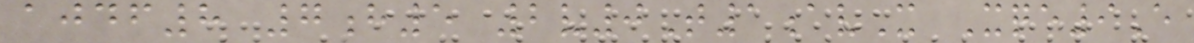ajdf8 7h5 2v0T1avX Xqe9E
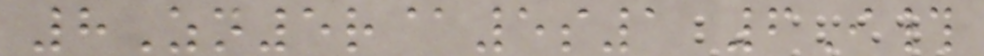8Zn5r@5s1 6I#
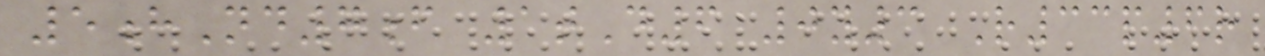5hNd7f 1tD6 0y3 R33p6r
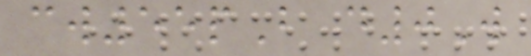cw55pB d0W
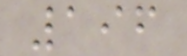196
